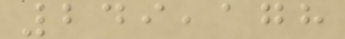249,178
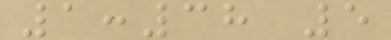1:38 5
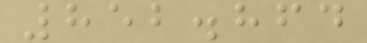852.864
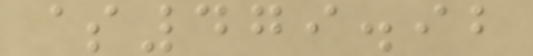$479.92
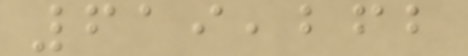619,262
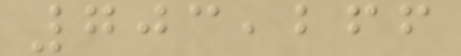703,266
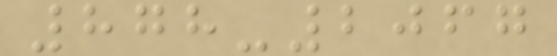878-2067
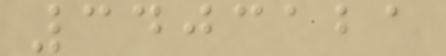3403121
